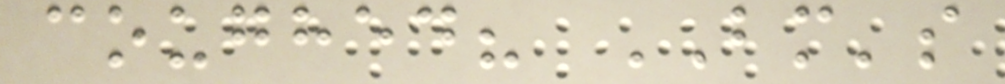coughed? BM's
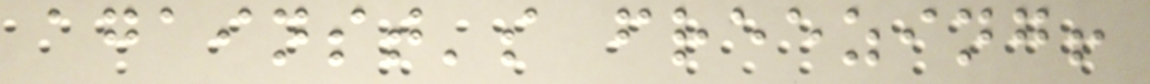against's freezing!
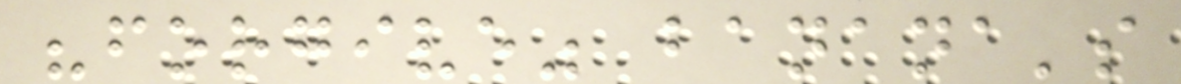"forgive" banana's
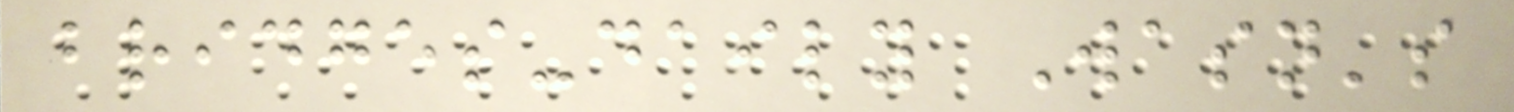bridges-daily Wasn's
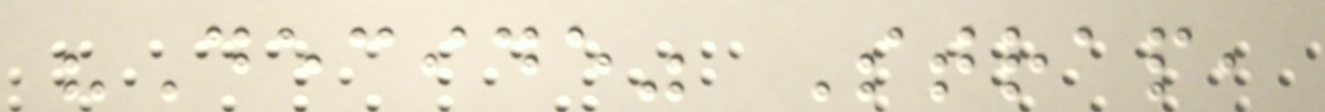"Decide" Strap,
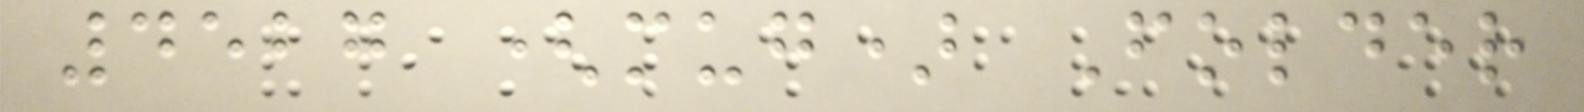4527 (mug) Folder
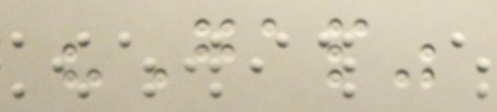"Gap"
